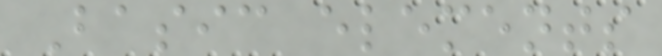Basic elements
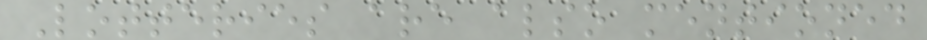Lotteries are also mentioned
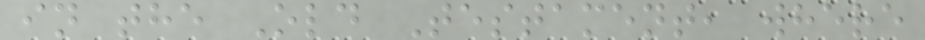in the Old Testament, where
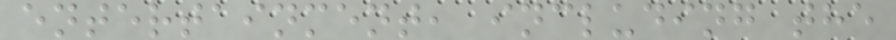entertainment, including the
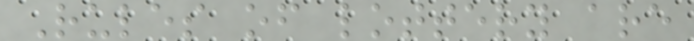Rules of lottery are
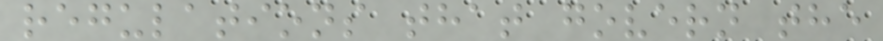regulations that govern the
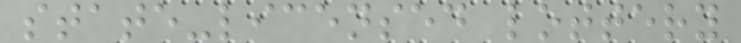state-licensed lottery
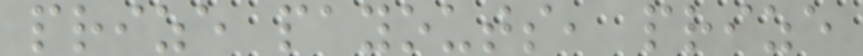prize payouts, prize
